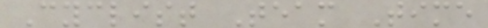Cyclist Team Time
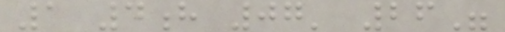1 4h 07' 26"
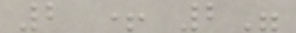2 + 2"
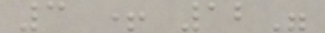3 + 12"
